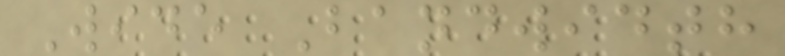Wide Bandwidth
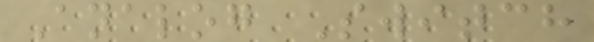Analog Switch
